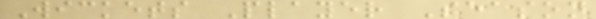Wickets Player Season
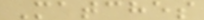Matches
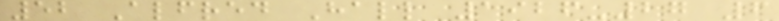52 Alfred Hall 1926-27 6
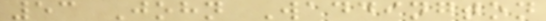53 John Waddington
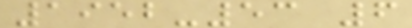1952-53 6
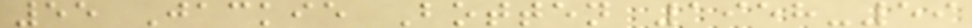55 Jackie Botten 1958-59
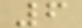6
